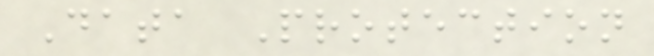Data Protection
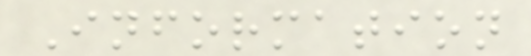Information
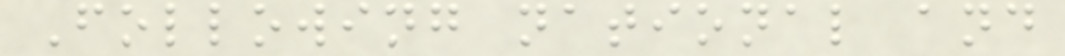Following national and
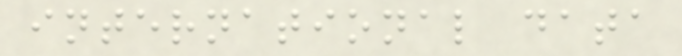international data
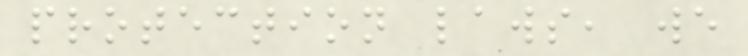protection laws, we
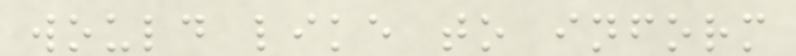would like to inform
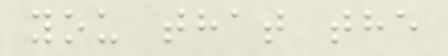you that the
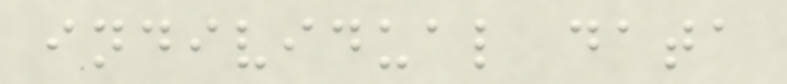individual data
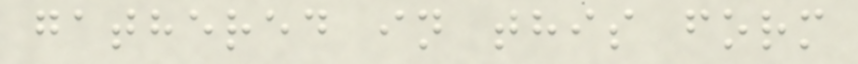gathered in this form
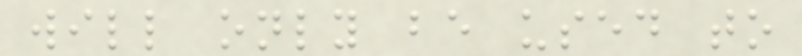will only be used to
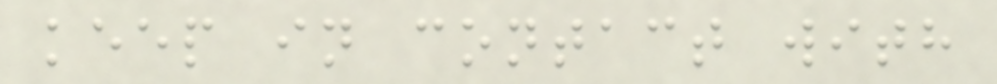keep in contact with
